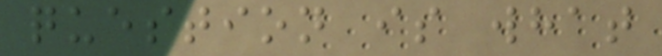question is what
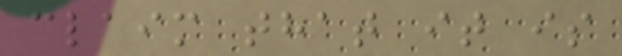claim that it is
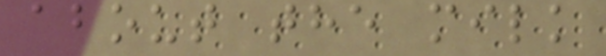about the milk
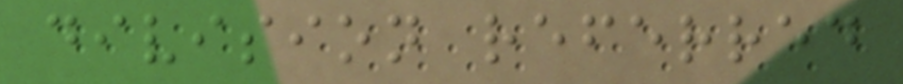division referred
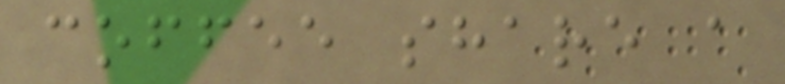coffee share a
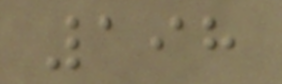198
